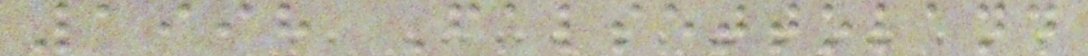1998 Falsettoland
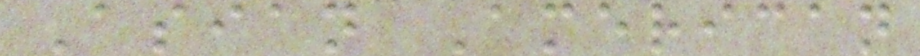Asian American
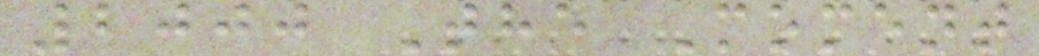2000 The Moment
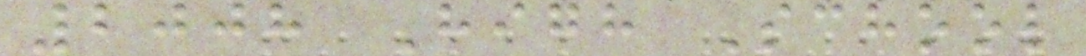2008 High School
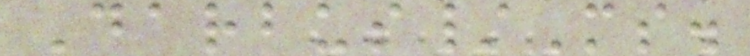Darbus/Ms.
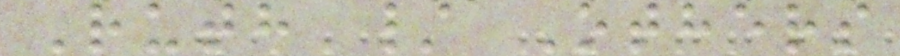Ruth / Others
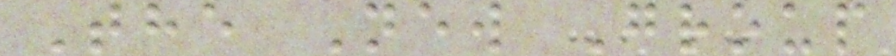The New Group
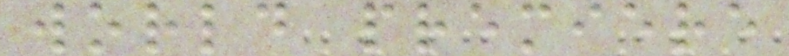world premiere
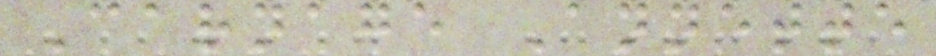Carnage Annette
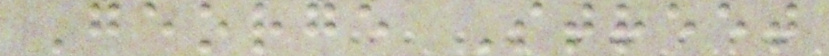George Street
